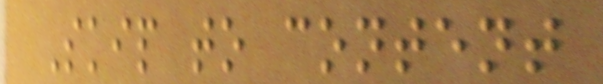Skip to content
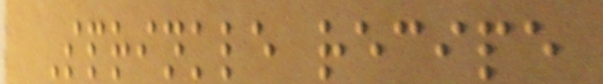Sprinkle recipe
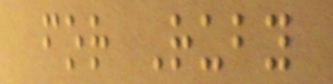for Ruby
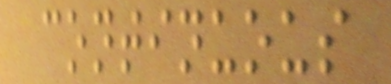continuous
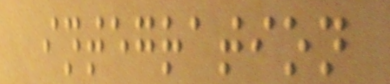integration
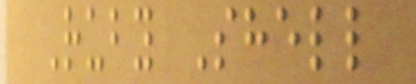Ruby Shell
